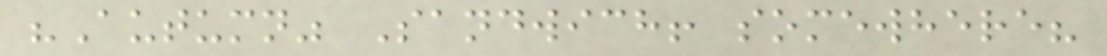"Autumn" Sandwich! somewhere?
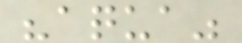"aqua"
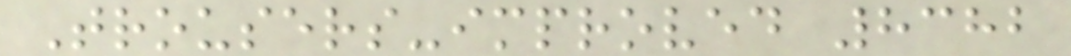Trousers-improved 8382
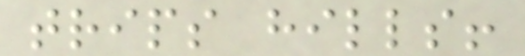trips hills!
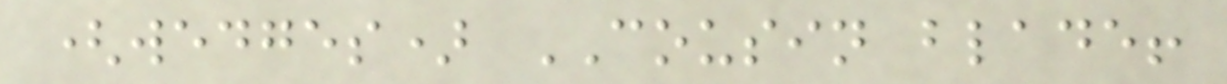(wedges) COUSIN blade!
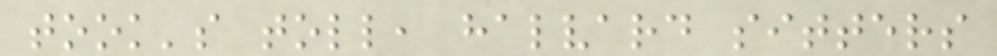took's toll, halvard sitters
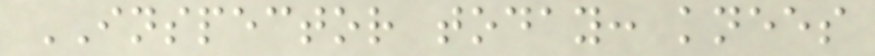INSPECTOR today: knees
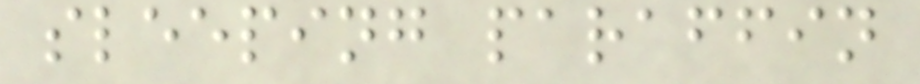sleeping paraffin
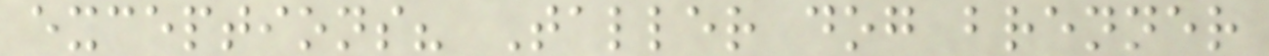exceptions? Taller dog brenner
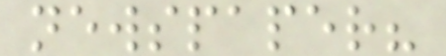newspaper?
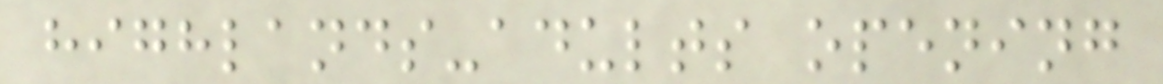highlands-adults opening
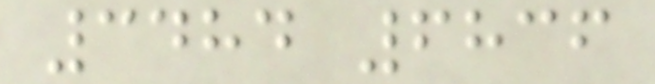3484 6836
